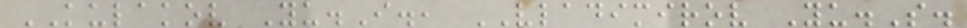KULAKOV Yu.I., VLADIMIROV Yu.S.
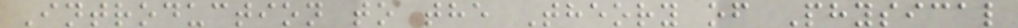Introduction to the Theory of Physical
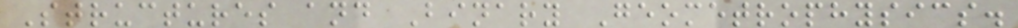Structures and Binary Geometrophysics.
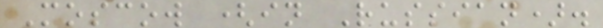Moscow (in Russian).
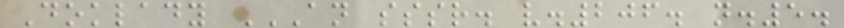Doklady AN SSSR. V.206. N.5.
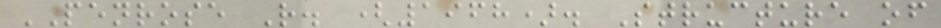PENROSE R. (1968). Structure of
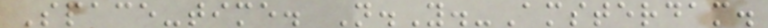Space-time. N.Y.-Amsterdam.
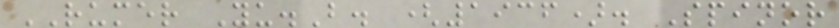RUMER Yu.B. (1936). Spinor
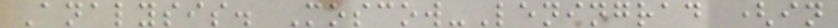Analysis. Moscow-Leningrad (in
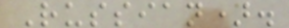Russian).
